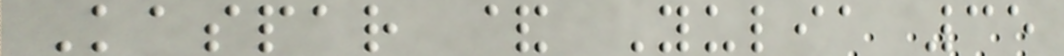Kaspar & Yulia 35
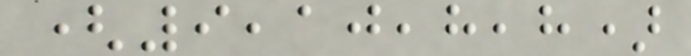(9,10,8,8)
